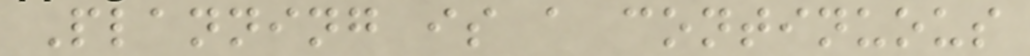Planning is a continuous
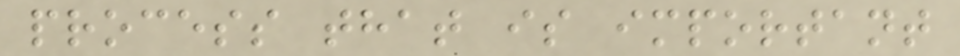process that is important
